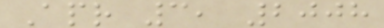Apr 3, 2008
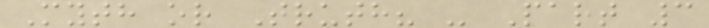Myth or Truth? - Part 3
